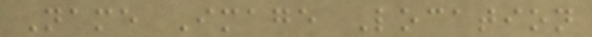Name Image Location
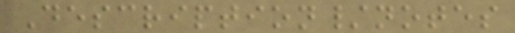Description/notes
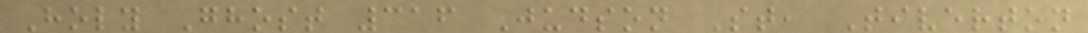Holy Ghost 316 Judson St, Tiverton
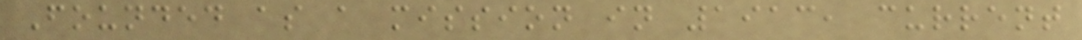Founded as a mission in 1913, current
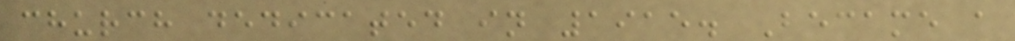church dedicated in 1915. Became a
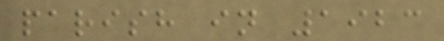parish in 1923
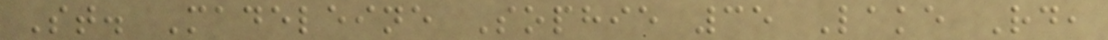St. Madeleine Sophie 35 Lake Rd,
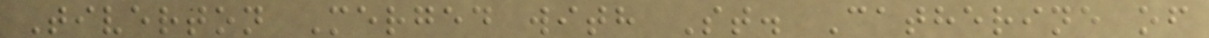Tiverton Merged with St. Catherine of
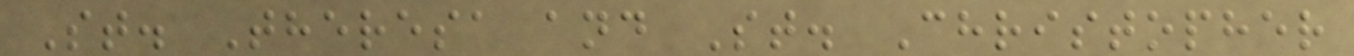St. Theresa and St. Christopher
